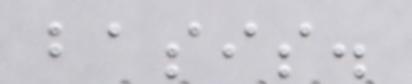basis.
